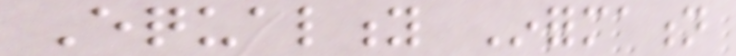Equality Information
